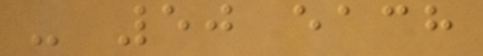- 50 each
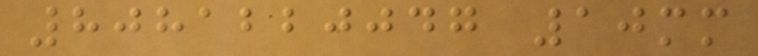8081220047 10mm
